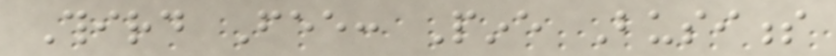Third Fee: Pine Business
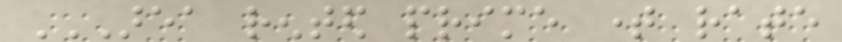AREA RENTED PRIME TIME RATE
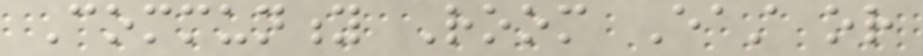Community Room East or
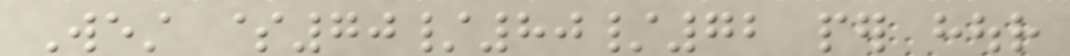West $70/80/72 per hour
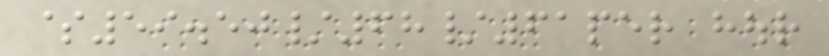$59.50/68/61per hour
